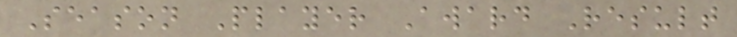Season Player Award Result
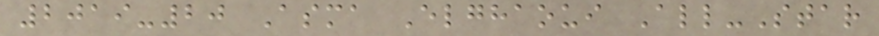2019-20 Asma Elghaoui All-Star
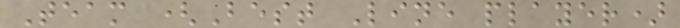Team (Best Line player)
